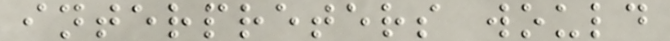interpreters would
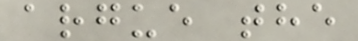argue the
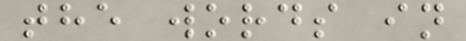the words in
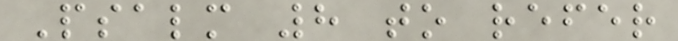Psalm 8 to refer
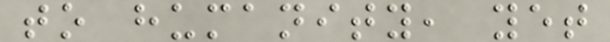to humanity, yet
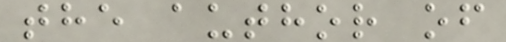the author of
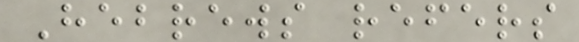Hebrews refers
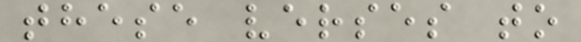these verses to
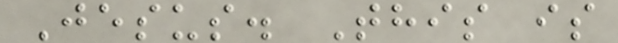Jesus. This is
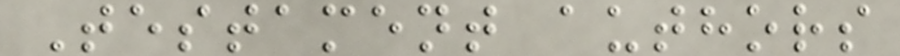Testament authors
